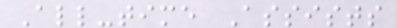All-time Assists
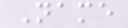Name
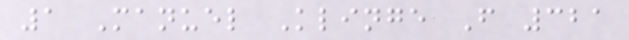1 Manuel Klinge F 321
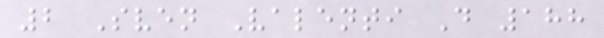2 Sven Valenti D 188
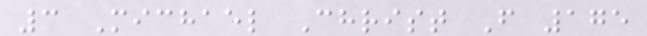3 Michael Christ F 175
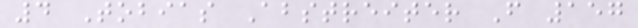4 Tobias Abstreiter F 157
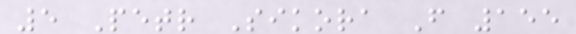5 Petr Sikora F 155
